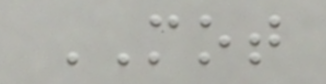MOT
